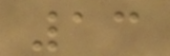13
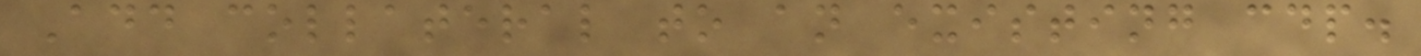Add collateral to an existing cdp.
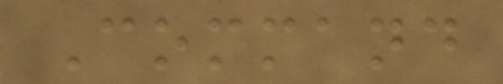Command
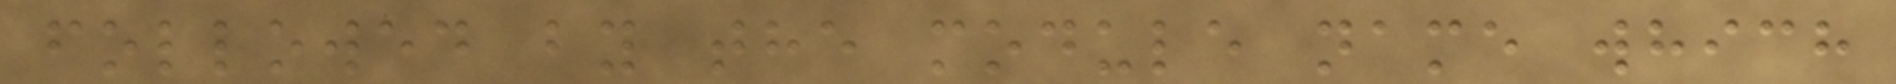followed by the module name which
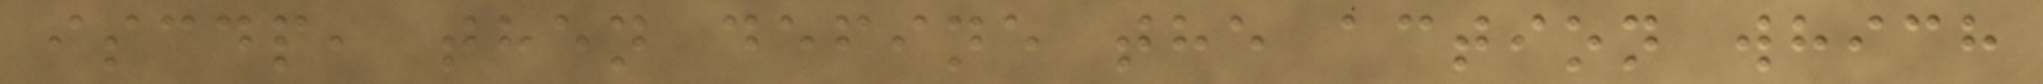iscdp, then define the action which
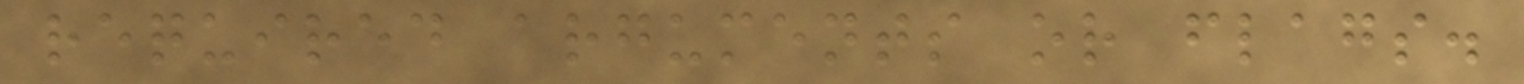required arguments or flags.
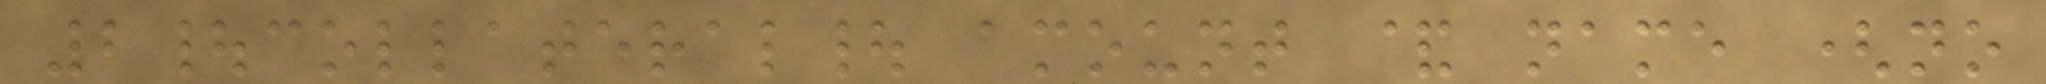2|collateral| amount & name (no
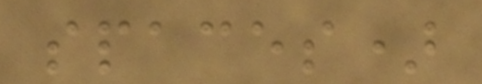spaces)
